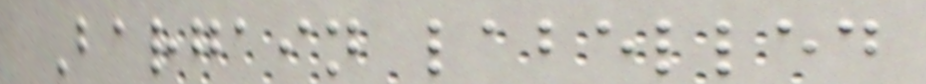Bargain labelled
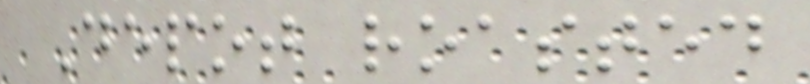Depot roasted
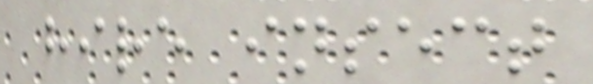hire insect
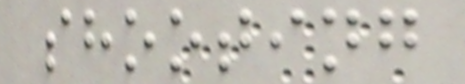shooting
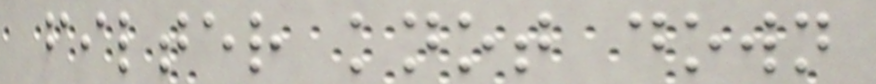filter knot down
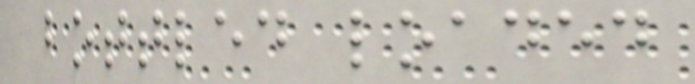bottled loaded
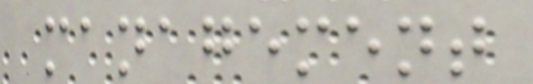management
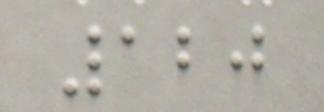120
